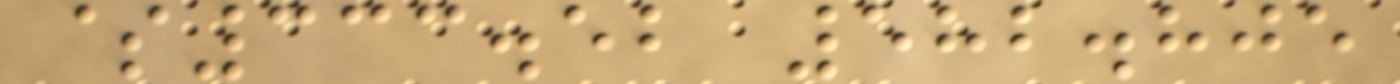$333.52 582.805
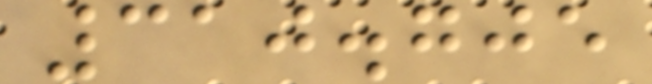310.705
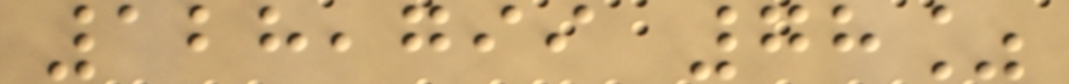128,799 78%
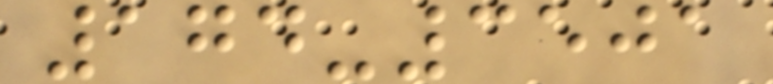174-3501
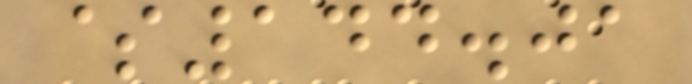$144.01
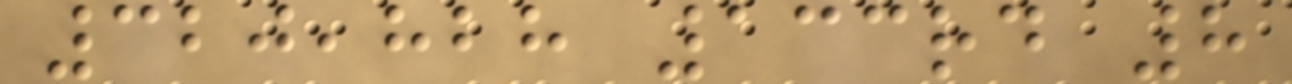320,828 133rd 8
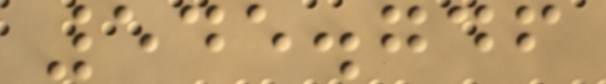545.746
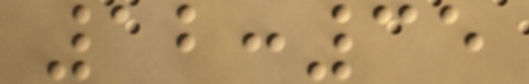12:35
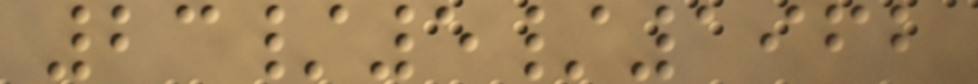23/5/1962
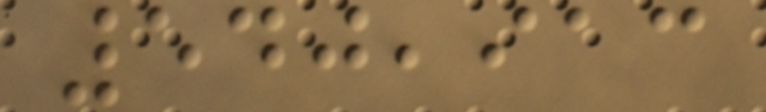540,913
